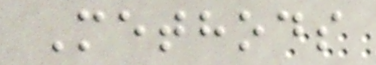Methods
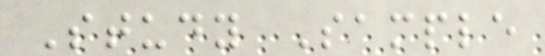Study Sample
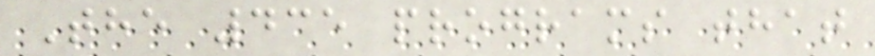The 435 programs that
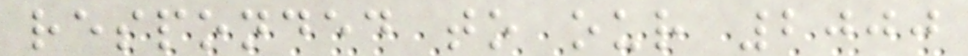responded to our 2000
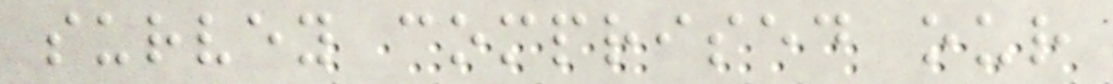survey comprised our
